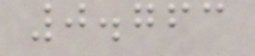0.763
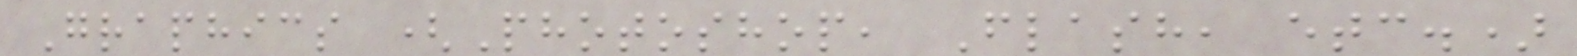Graphics (Photoshop, Flash, etc.)
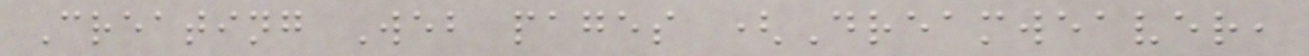Creating Web pages (Dreamweaver,
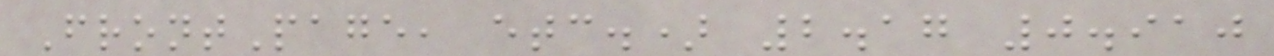FrontPage, etc.) 2.17 0.910
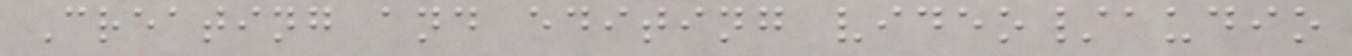Creating and editing video/audio
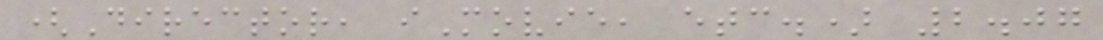(Director, iMovie, etc.) 2.07
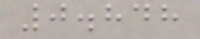0.848
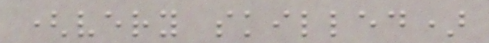(very skilled)
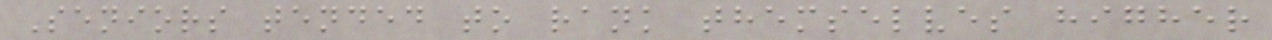Seniors tended to rank themselves higher
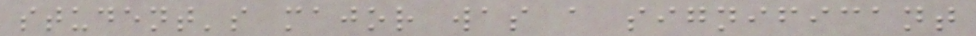student's major was a significant
